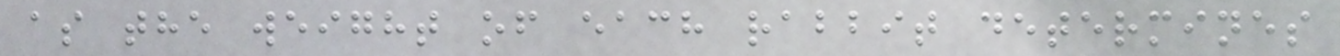as the weight of each rabbit determines
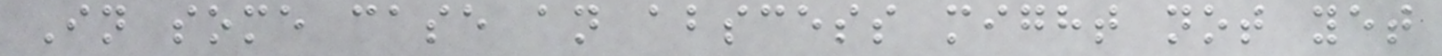In some case an abscess might not yet
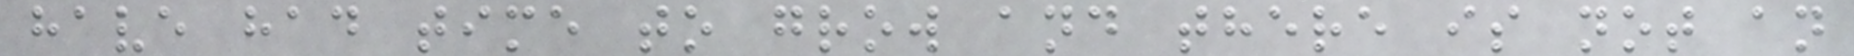have had time to grow and there is not an
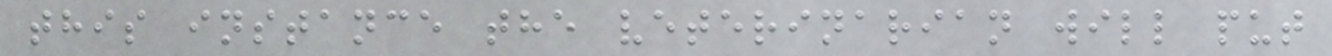this instance the veterinarian will put
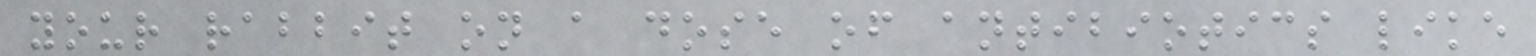your rabbit on a dose of antibiotics like
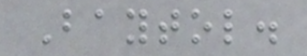Baytol.
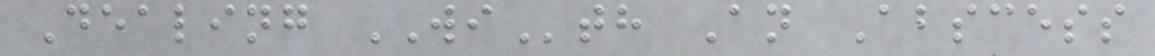Dealing WIth An Abscess
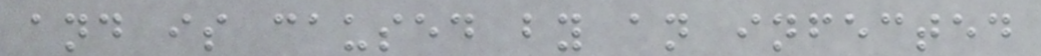and is caused by an infected
